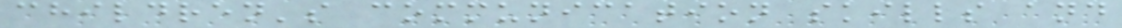children's communication skills and
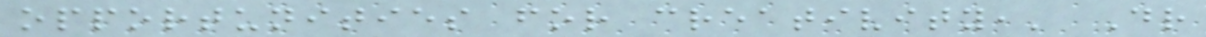opportunities for creativity,' Dr
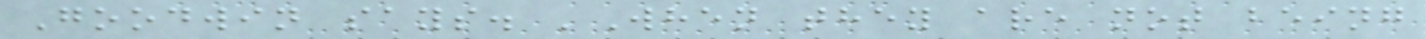Goodwin says. 'When they are not being
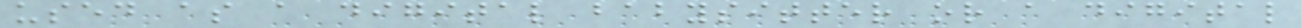used as a digital babysitter or a digital
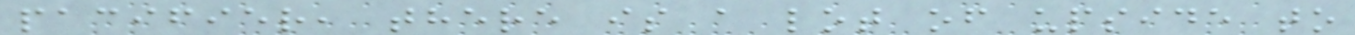pacifier, there is a lot of upside to
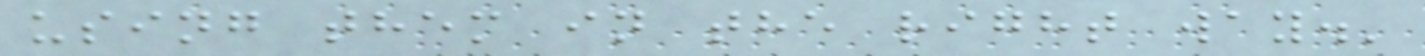using them in the right way.'
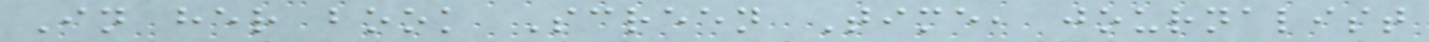In her book Screen Time, journalist
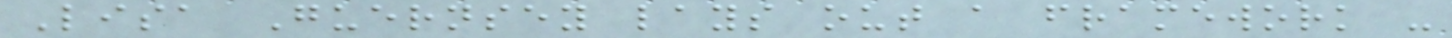Lisa Guernsey lays out a framework -
